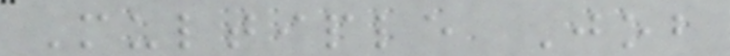Multiple Job
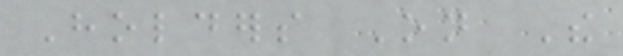Holders On The
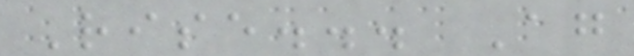Rise... Again
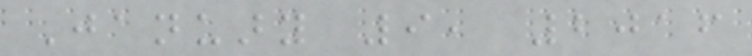January 9, 2016
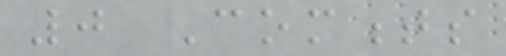0 Comments
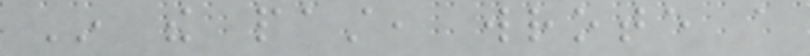In the past, wrote a
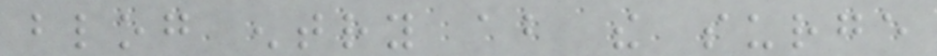blog entry about the surge
